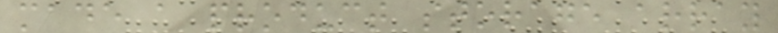made a product storage array
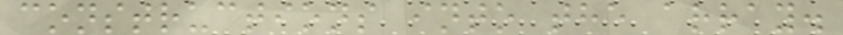constructions into the array.
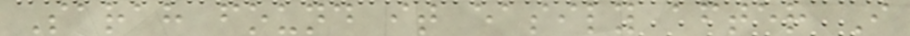Sarah found it easily after I
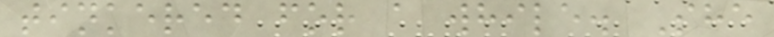tinkered for a while. She
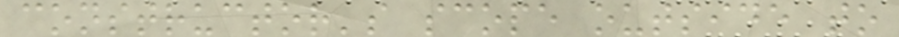constructor's scope outside to
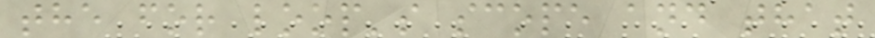the for loop's scope and that
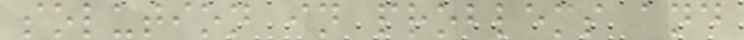solution in problems and
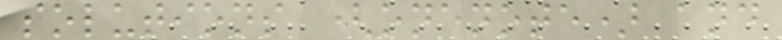solutions (onenote) and
